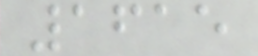1615
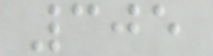305
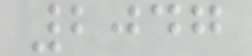2047
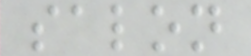salon
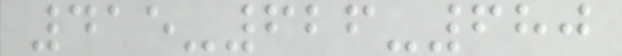415-626-680
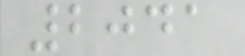2041
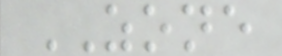ZONE
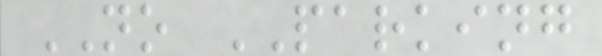NO PARKING
